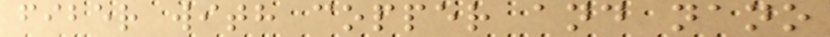fiber with copper and nano
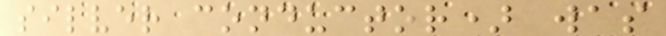silver conductor) was
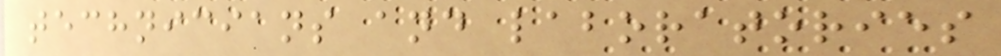technicians and laboratories
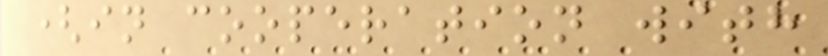(in cooperation with
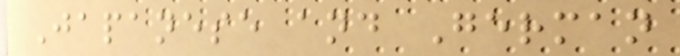Japanese and German
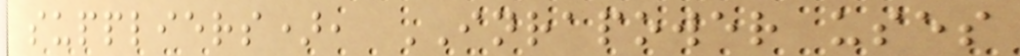suppliers), INRAPOWER uses
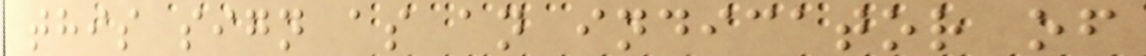this sign as an indicator of
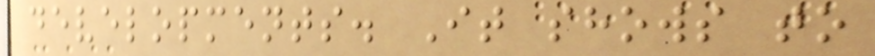developments. It shows to
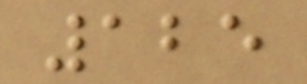125
